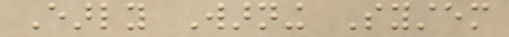Early Warning System
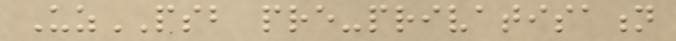UzPSB pre-privatisation
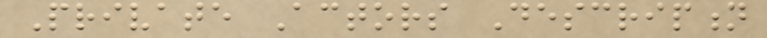Private Actors Description
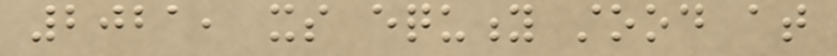2021, its equity stood at
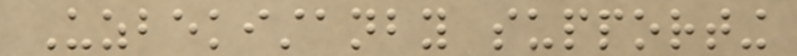Uzbekistanby supporting
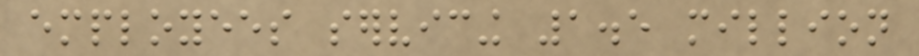employees servicing 1.5 million
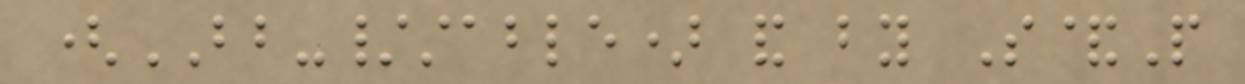(BB-/stable) and by S&P
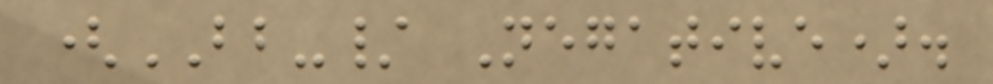(BB-/ Negative).
